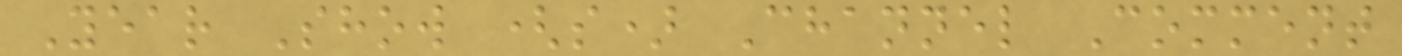Year Show (s) Channel Comment
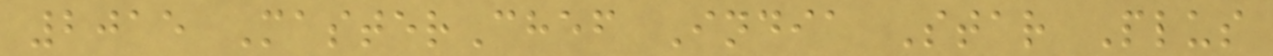2015 MasterChef India Star Plus
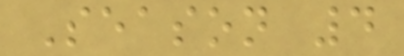Season 4
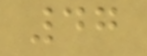47
